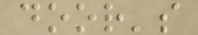door's
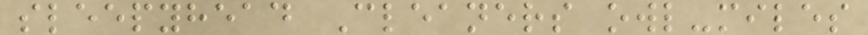sleepyhead Cleaners owl-miles
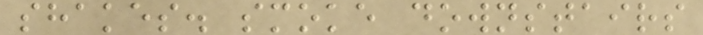shakes. smoke downstairs
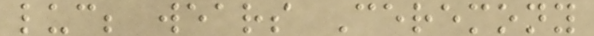luc; wears Ceremony
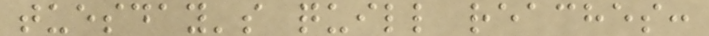tuesday's quill reaches:
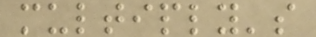multiply's
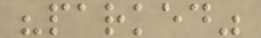"parked"
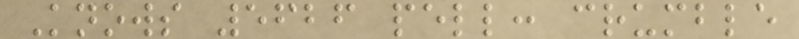Knows 5626 pell: crumble
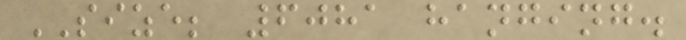SIZE; 6081 hanging.
